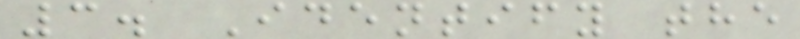3. Identify the
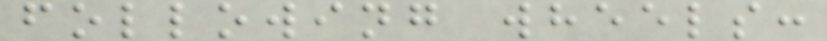following wheels:
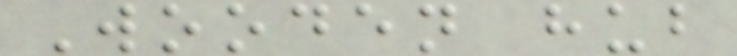Wooden hub
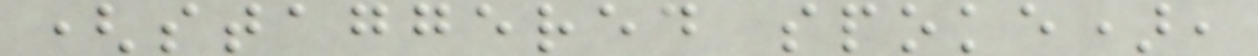(staggered spoke),
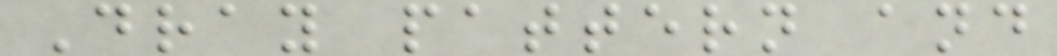Dray pattern and
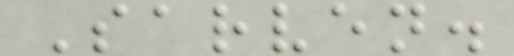Sarven.
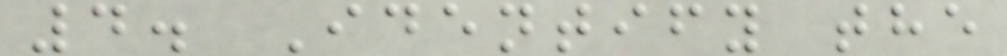4. Identify the
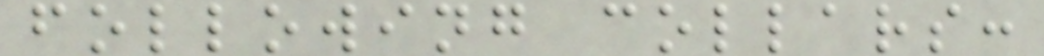following collars:
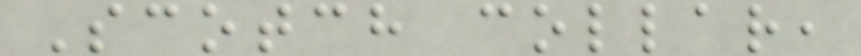Scotch collar,
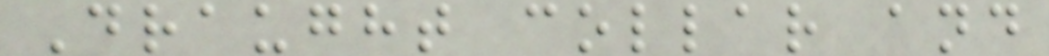Draught collar and
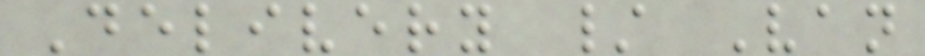Delivery / Van
